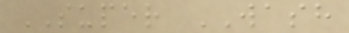SUPER WASH
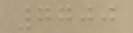7700
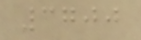3700
